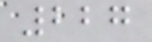227
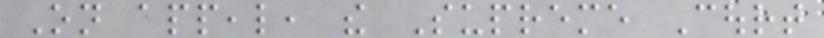On appeal, the Supreme Court
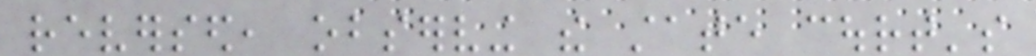reversed, observing the state court's
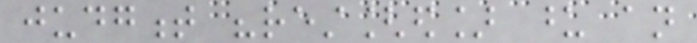judgment "rest[ed] upon an
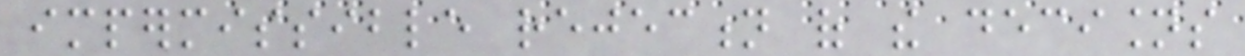impermissible rejection of the decisions
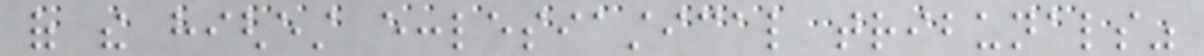of the highest ecclesiastical tribunals"
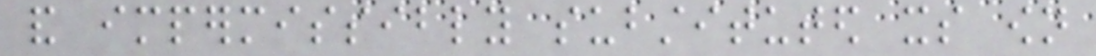and impermissibly substituted its own
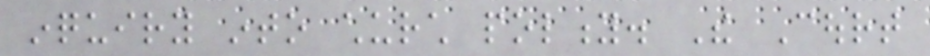inquiry into church polity. The Court
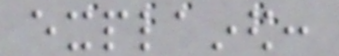explained:
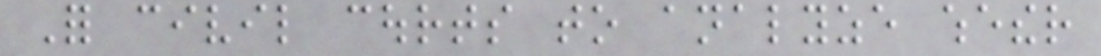For civil courts to analyze whether
